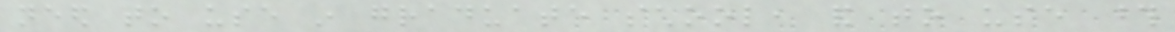need to use in graduate school, and to use those
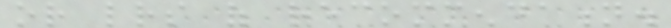or letters of recommendation.
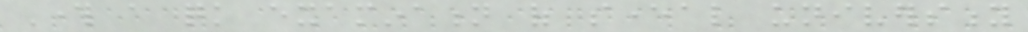Through a quick examination of several university
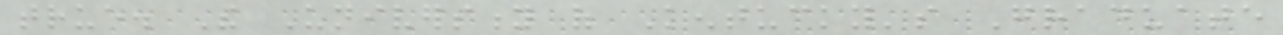true. The University of Kentucky's Graduate
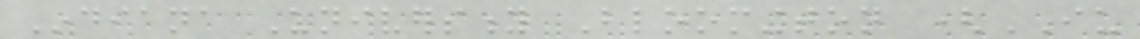Indiana University Bloomington (IU
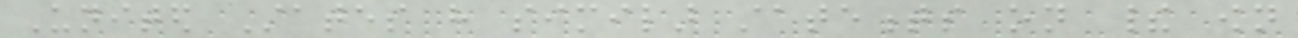United States have similar statements on their own
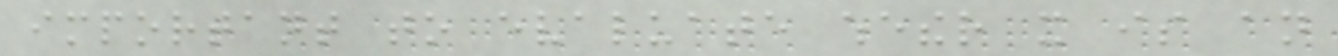important to evaluate whether it is an
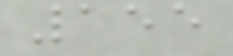155
